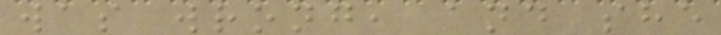was wrong, and she
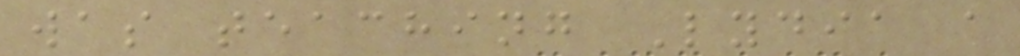was teaching Lydia a
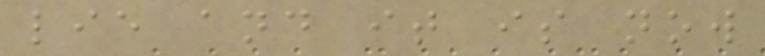lie and it is now
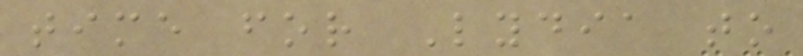time for Lydia to
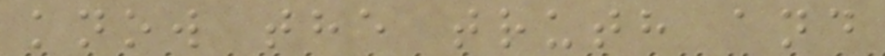know the truth and
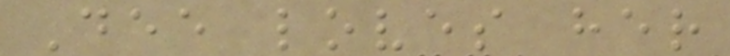Dee loves her
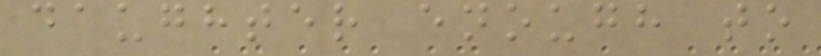daughter enough to
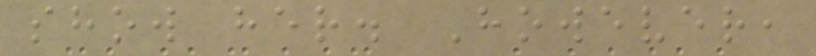show her. However,
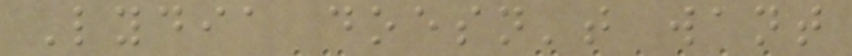Lydia doesn't want
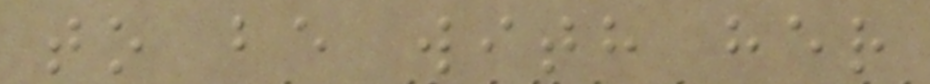to be with her
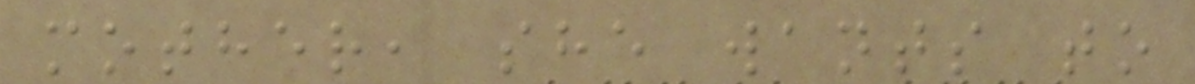mother, she wants to
